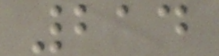214
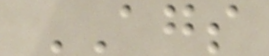AGS
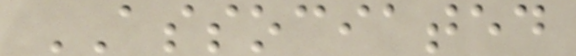ASSOCIATED
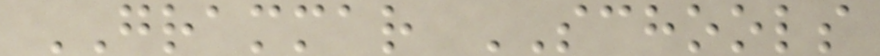GRAMMAR SCHOOLS
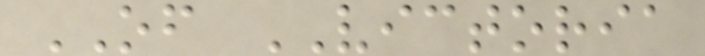OF VICTORIA
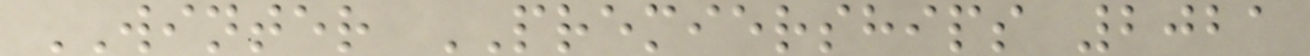WINTER PREMIERSHIPS 2021
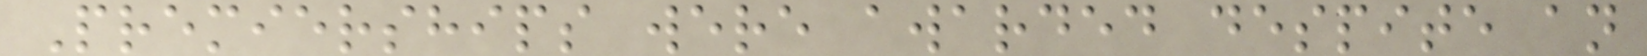Premierships were awarded despite an
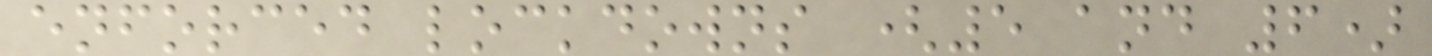enforced lockdowns (5 and 6)
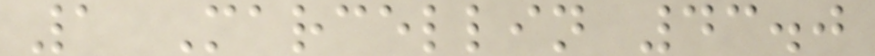1 Marcellin 43.0
